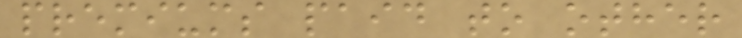premiums paid to other
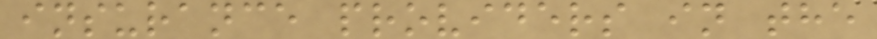insurance providers in the
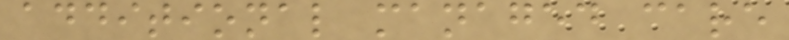additional managed care
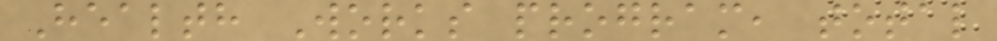Health Works program, total
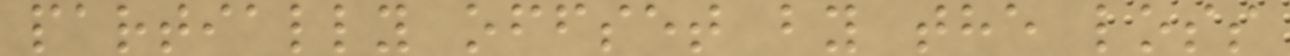partially offset by the loss
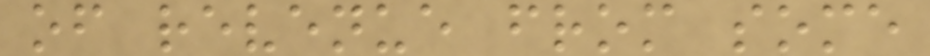of revenue from some
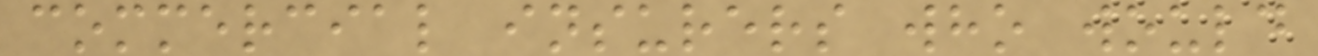commercial insurers who would
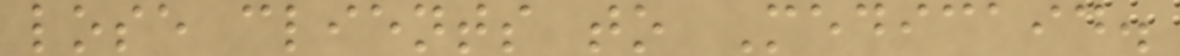lose clients to Medicaid.
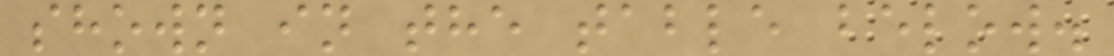shown in the table below.
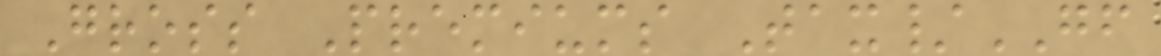Gross Premiums Tax/GF
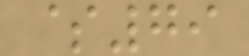$79
